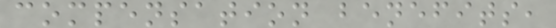compensation benefits,
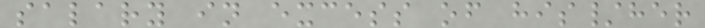salary in excess of his/her
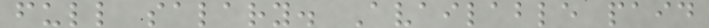full salary. Available paid
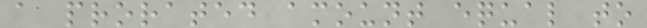a prorated amount equal to
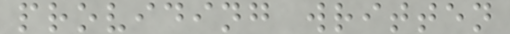providing written
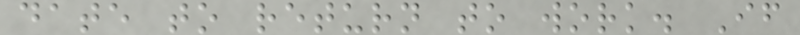date to return to work. If
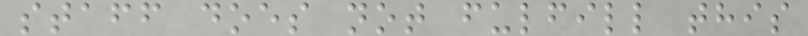staff does not fulfill this
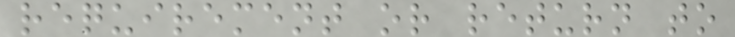requirement or return to
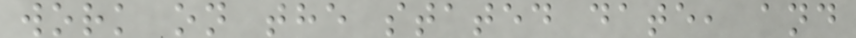work on the stated date, and
